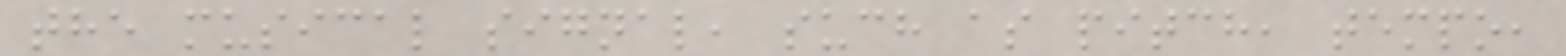the musical signal, such as pitch, tempo,
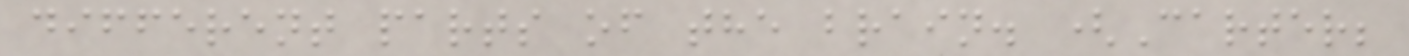different parts of the brain. (Carter;
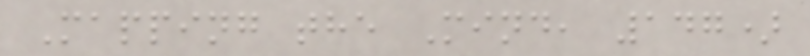Mapping the Mind, 147)
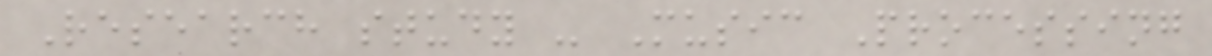Research study - Music Processing
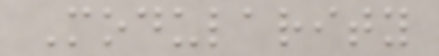Modularity
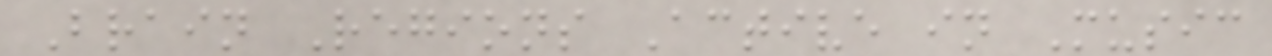Brain Regions Active in Music
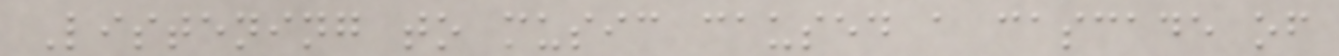Listening to music caused a cascade of
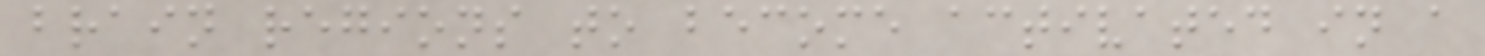brain regions to become activated in a
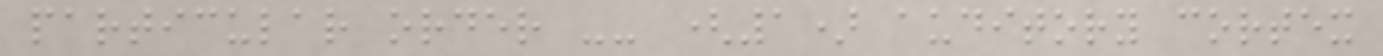particular order -- (1) auditory cortex
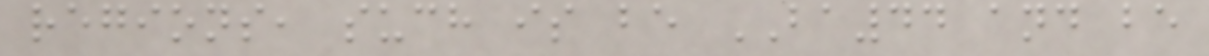regions, such is be BA44 and be
